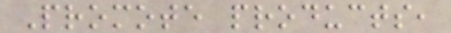Promote products,
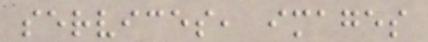services, images
